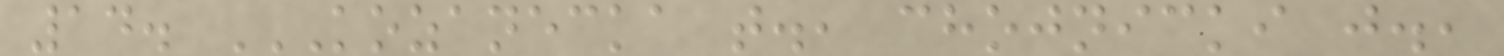14. KOZANECKA T., CHOJNICKI J.,
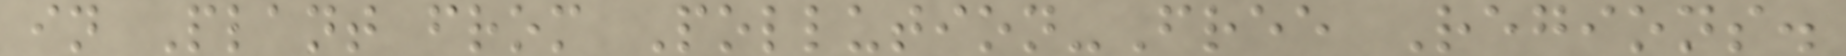in Plant from Pollution-Free Regions.
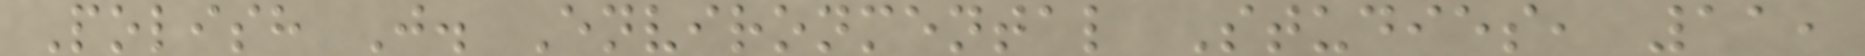Polish J. Environmental Studies, 11,
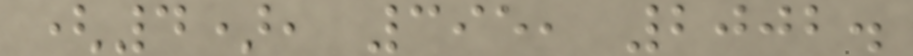(4), 395, 2002.
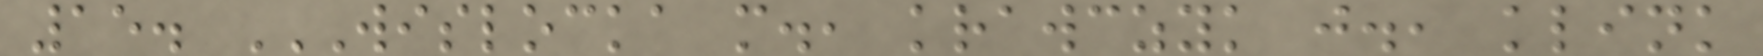15. WISLOCKA M., KRAWCZYK J., KLINK
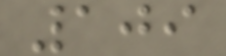109
